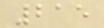215
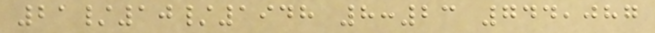21/10/1948 8:23 744,087
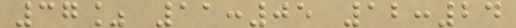37% 11:05 12:24
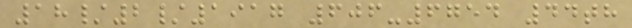18/2/1917 606-6754 44th
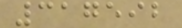317592
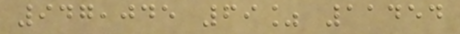947,045 69% 11454
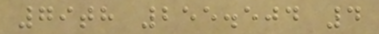79th 255.504 4
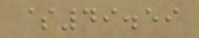$49.59
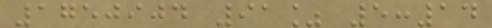1750904 91% 5:14
